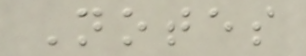Notes
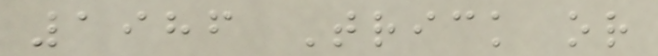1986 Trick or
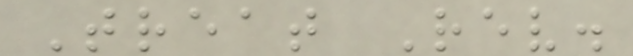Treat Rev.
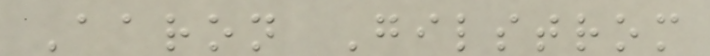Aaron Gilstrom
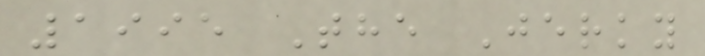1995 The Jerky
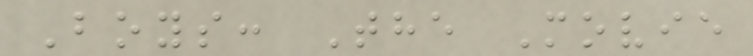Boys: The Movie
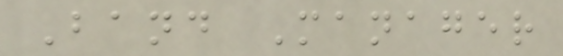Band Manager
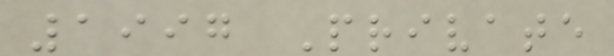1997 Private
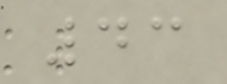43
